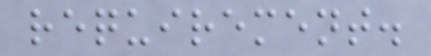requirement.
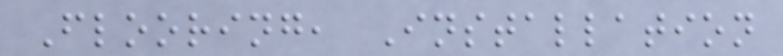Flooring, Installation
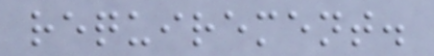requirement.
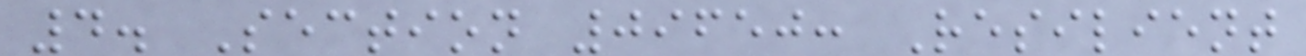4. Section 09650: Resilient
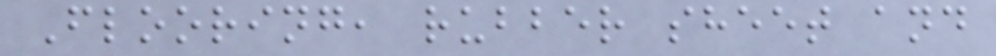Flooring, rubber sheet and
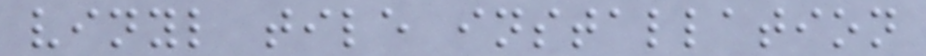vinyl tile installation
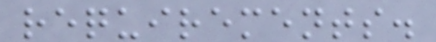requirements.
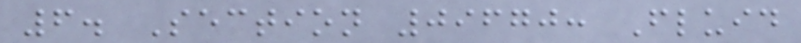6. Section 09670: Fluid
